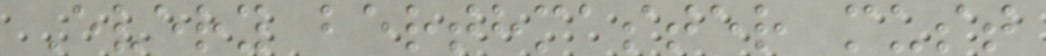Every berthmaster must
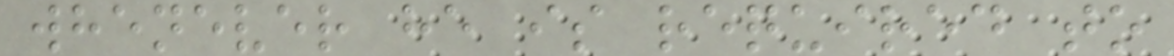whenever he is required to
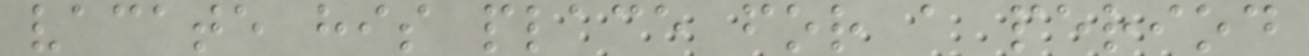vacate his place for a period
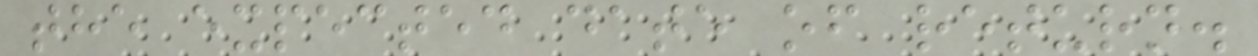the expected date of return.
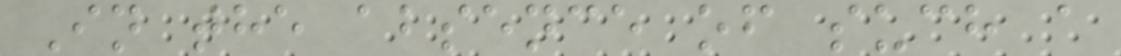In the absence of such a
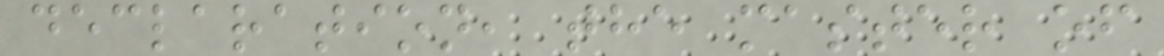declaration, the master of
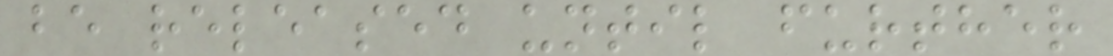be released until further
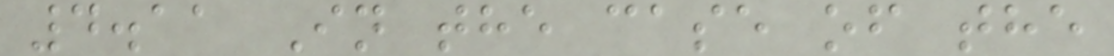4.11 In the case of the
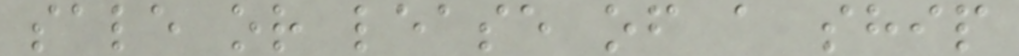sale or lease of a ship
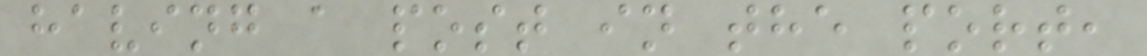having a post in the port,
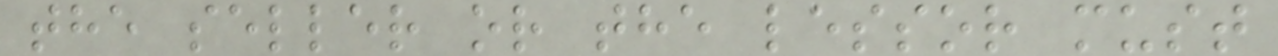the seller or the lessor must
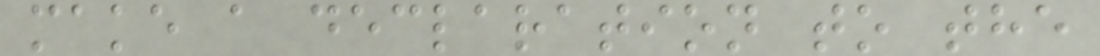make a declaration to the
